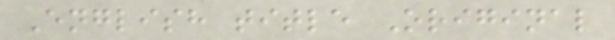English title Original
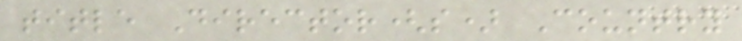title Director(s) Country
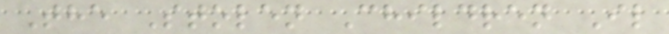The Stolen Children Il
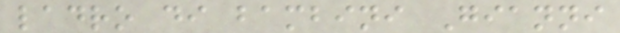ladro di bambini Gianni
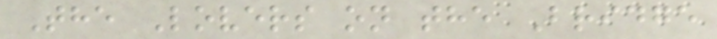The Lovers on the Bridge
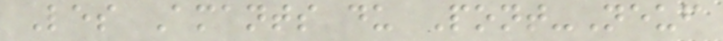Les Amants du Pont-Neuf
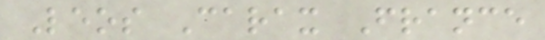Leos Carax France
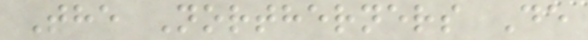The Northerners De
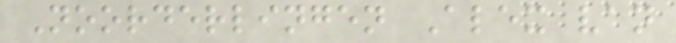Noorderlingen Alex van
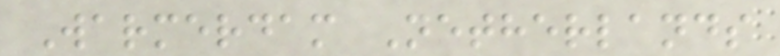Warmerdam Netherlands
